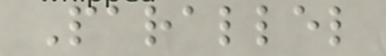Parallel
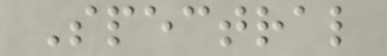Spectral
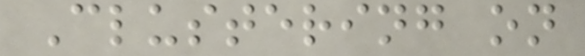Clustering on
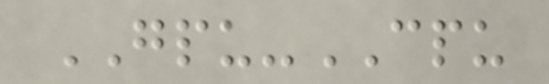GPU-CPU
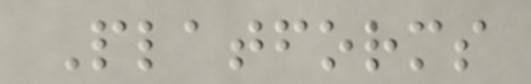Platforms
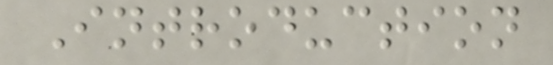Introduction
